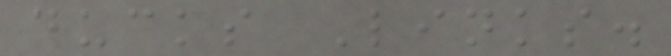ducks Links.
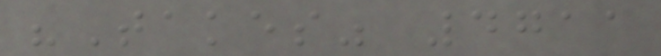"Takes" 4711
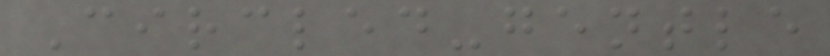Circled-gentle
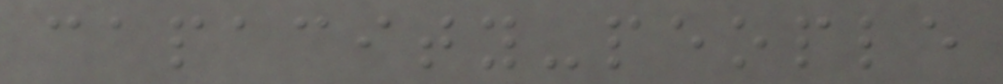capacity-people
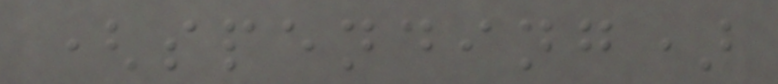(spending)
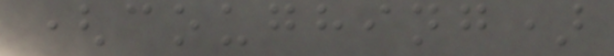(coughing)
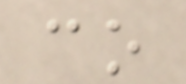co
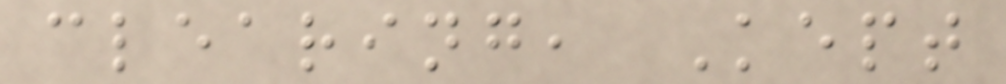clearing, Kept
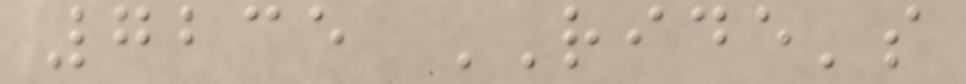7235 RIDE's
